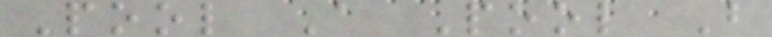Pool A Pool B
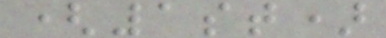(1st)
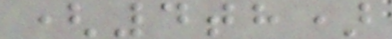(4th)
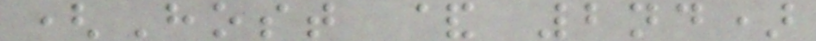(Host & 2nd)
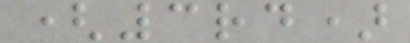(3rd)
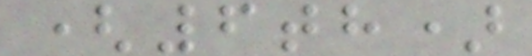(6th)
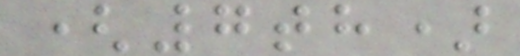(7th)
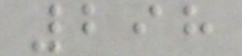298
